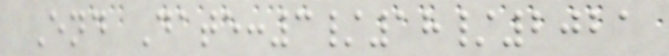End Date:3/18/2021
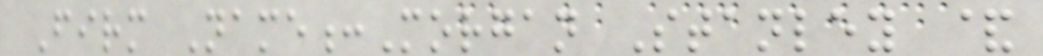Firm Name:Morgan Stanley &
